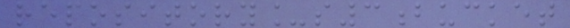repository_s3bucket
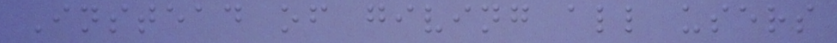Instead of giving all users
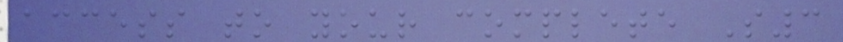access to your complete S3
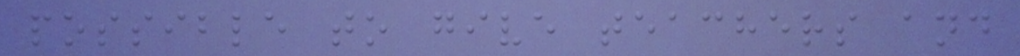possible to give teachers and
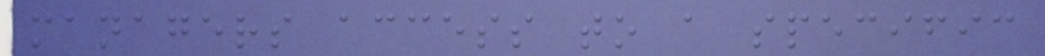managers access to a specific
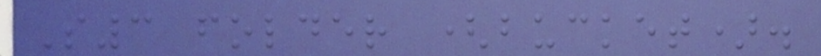S3 folder (bucket).
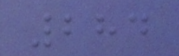284
